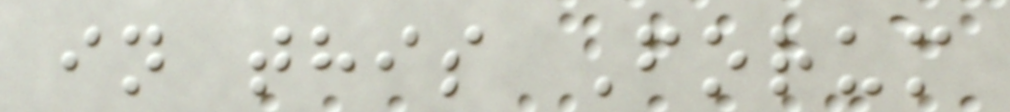in this Forum
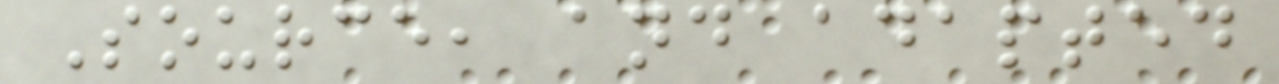Source, and adapted
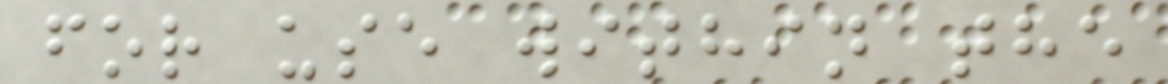for use within the
